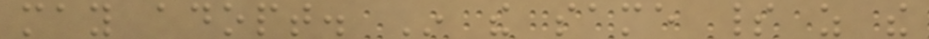may adopt. In the same spirit as the
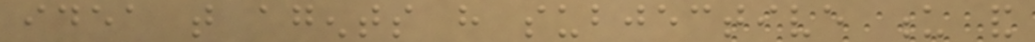idea that agents have subjective u and
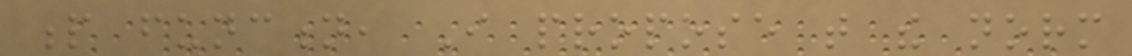p function, I propose that the norm
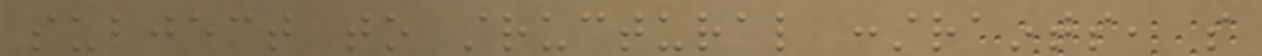subject to structural constraints, so
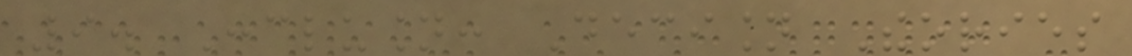9. Conclusion: Decision Theories
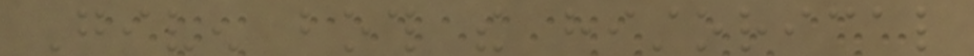Given both the historical
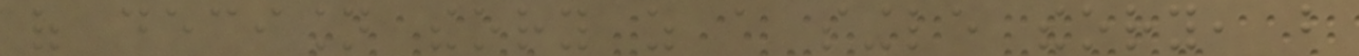of decision theory as a single theory, but
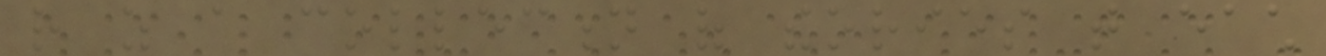rather as a collection of theories that each
